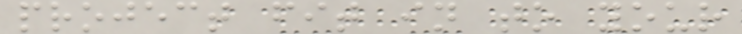project fit in to your
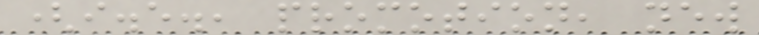(i.e., promotion, new
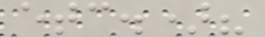etc.)?
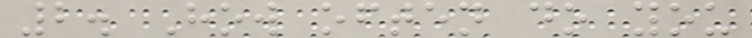2. How often do you
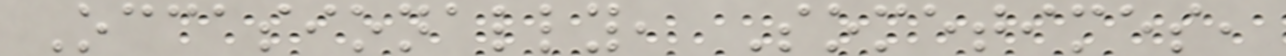Occasionally, Sometimes,
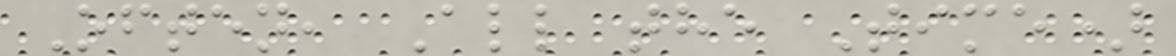Often, All the Time)
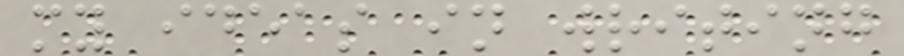my ideas in writing
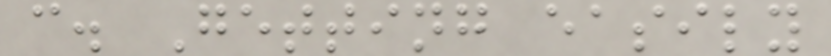c. Getting easily
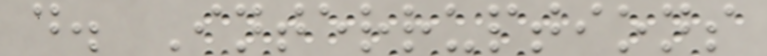d. Interruptions
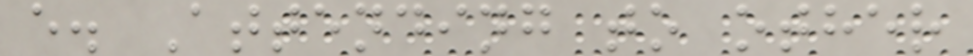e. Attending to other
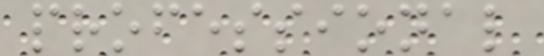professional
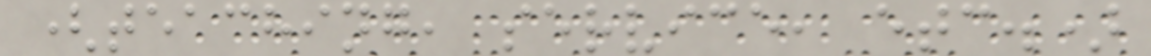(teaching, service, etc.)
